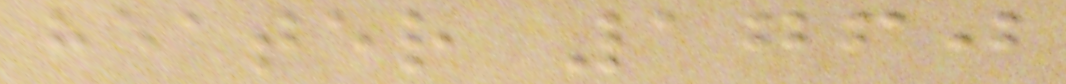heater 1760
